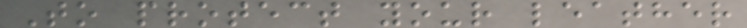To protect your leather
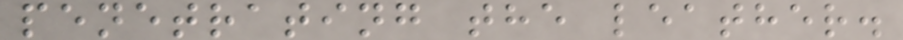penetrating the leather.
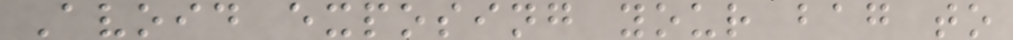Avoid exposing your bag to
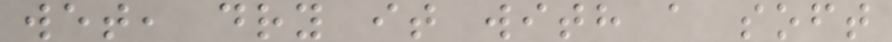wet, dry it with a soft
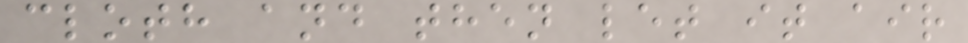cloth and then let it air
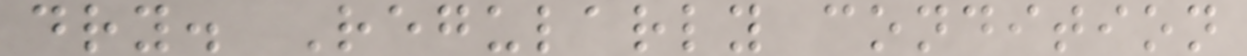dry. Regularly condition
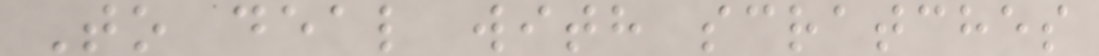To deal with scratches
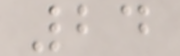24
